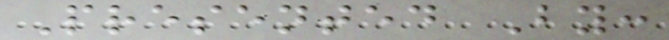Presented By:
